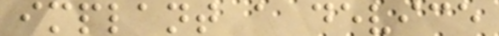implant a device
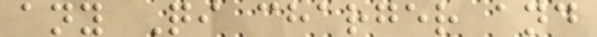any Qi charger and
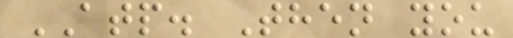ATP. Then you
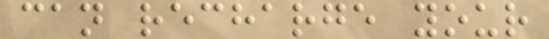can recharge your
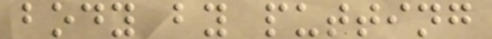body by putting
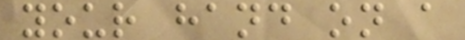your hand on a
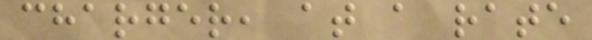charger, at a rate
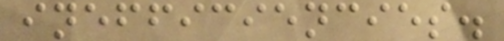inefficiencies.
